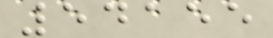54155
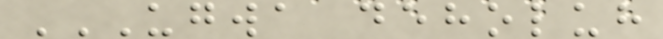UGWA DEHOLUH
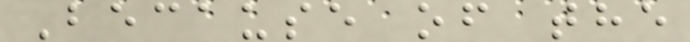Because of the
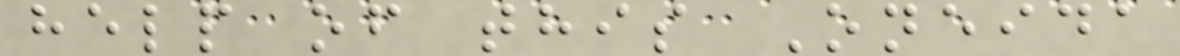help of this Oneida
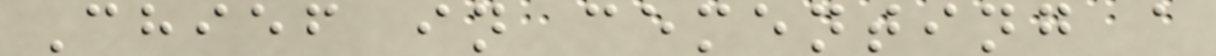Chief in cementing a
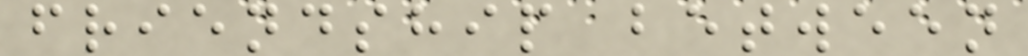friendship between
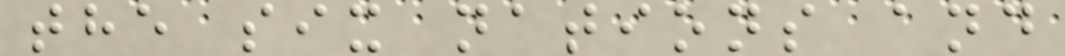the six nations and
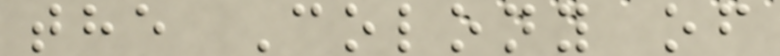the Colony of
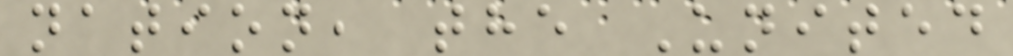nation, the United
